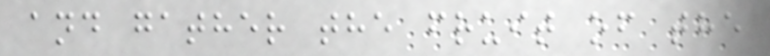and gather the fruit of the
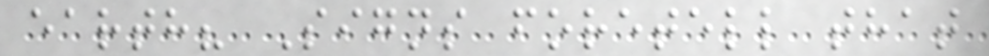earth? Signs foretell that
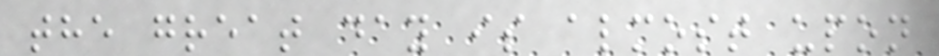the great day is almost upon
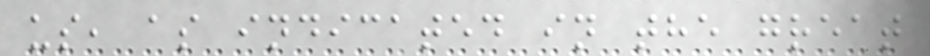us, as indicated in the great
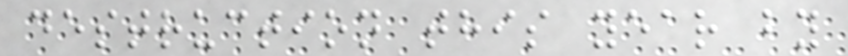destruction this year by
